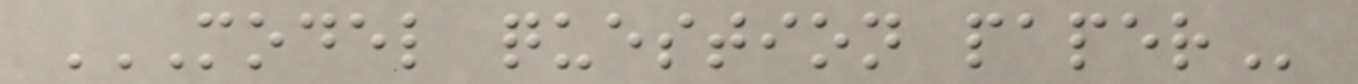MODEL QUESTION PAPER
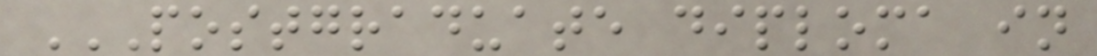POSTGRADUATE DIPLOMA IN
